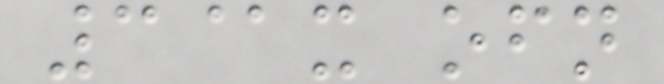3@x ofn
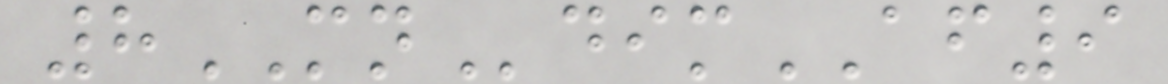8MNdimAF9
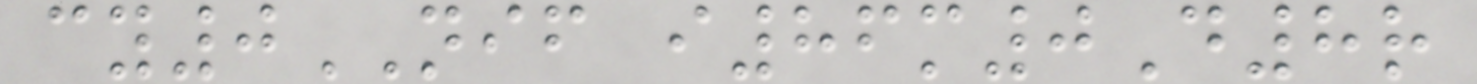cy0NIF i86m0D8r
